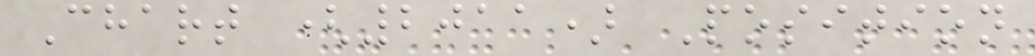Chart (2011) Position
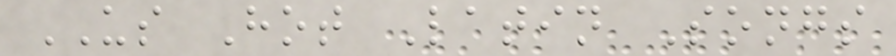US Hot Latin Songs
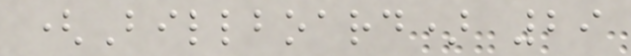(Billboard) 29
